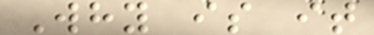Why is it
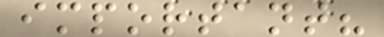important?
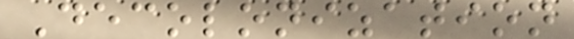Decolonization
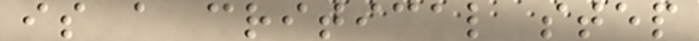is a critical step
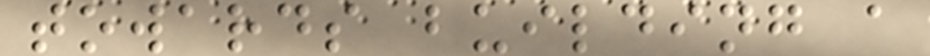towards building a
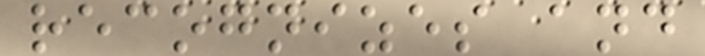recognizes and
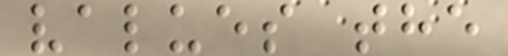values the
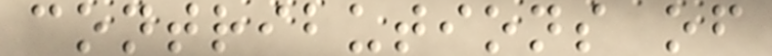contributions of
